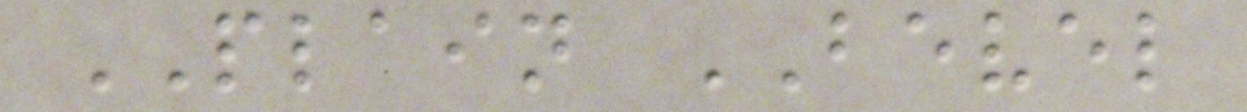PLAIN BEVEL
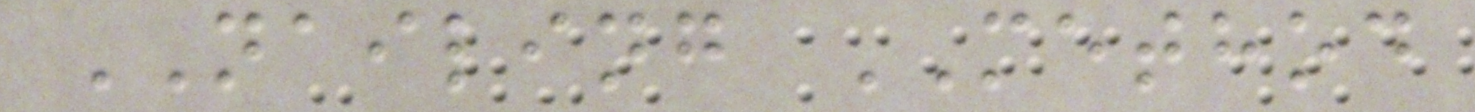NAILING METHOD
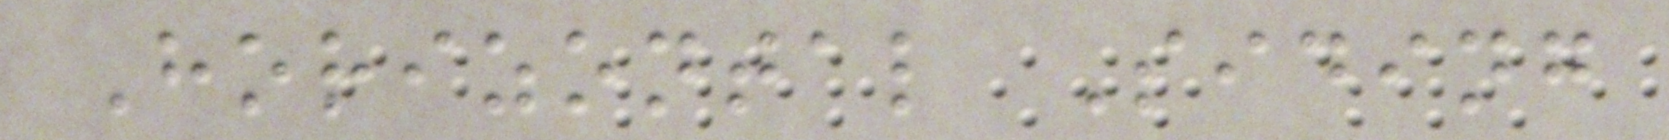Horizontal Siding
